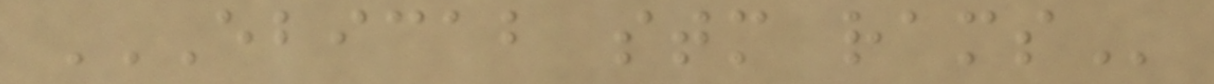EBICAB STM RAMS
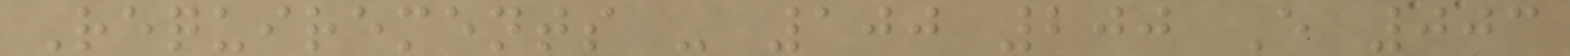Requirements - 100 200 E 003
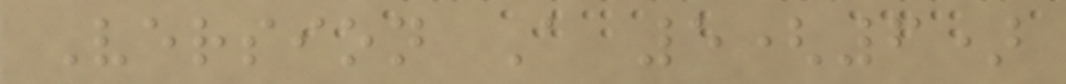Version A 5(6)
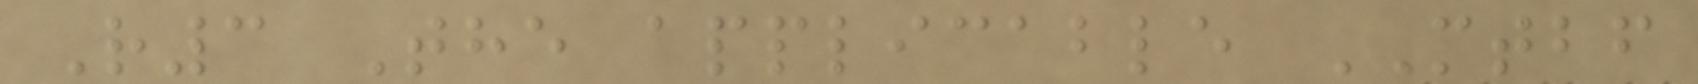R3 The applicable MTBF
